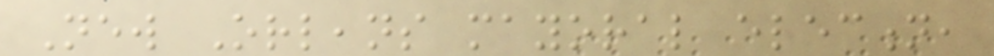New Orleans mayoral election,
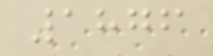1876
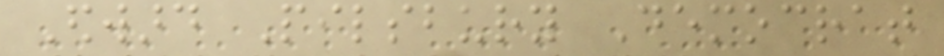Edward Pilsbury Democrat
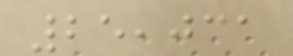25,031
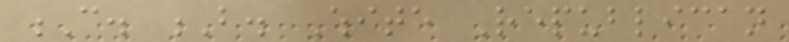C. B. White Republican
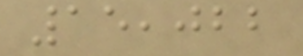15,022
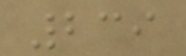239
